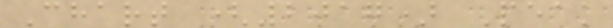Chart (2017) Peak
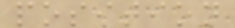position
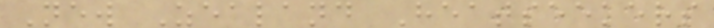New Zealand Heatseekers
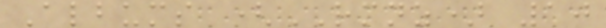Albums (RMNZ) 10
